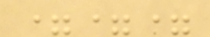===
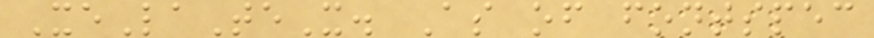XeLaTeX. As of fontspec
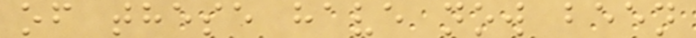of these have now been
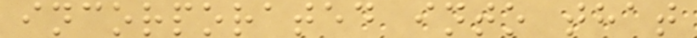incorporated into that
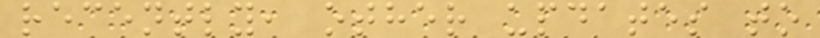recently, other updates to
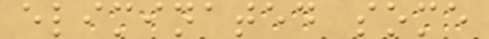eliminated some
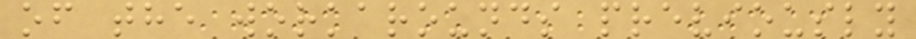of the workarounds previously
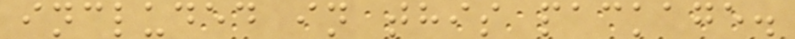included in this package.
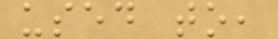used to,
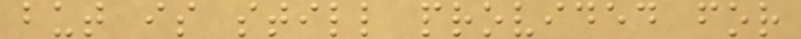but is still provided for
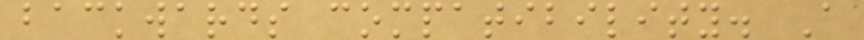backwards compatibility. A
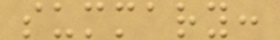summary:
